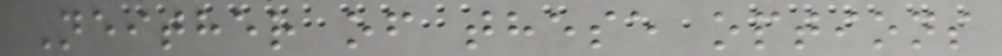Neither of these options
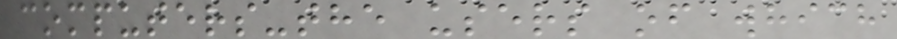computers-the users of which
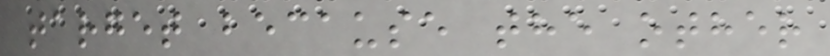target because the other
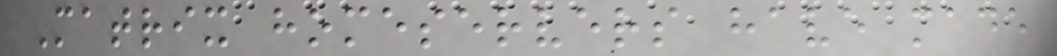Matrix homeservers have made
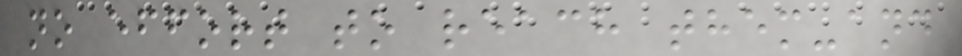no effort to reach them-and
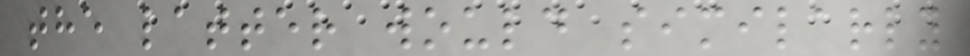the latter would similarly
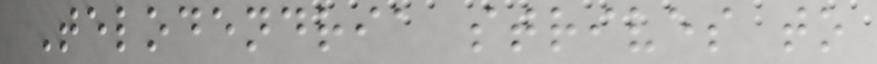Telodendria strives to
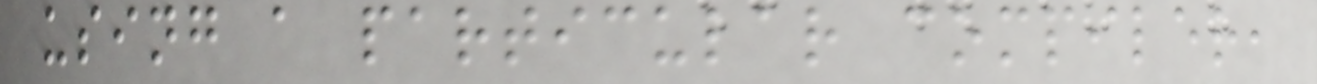using a particular compiler,
